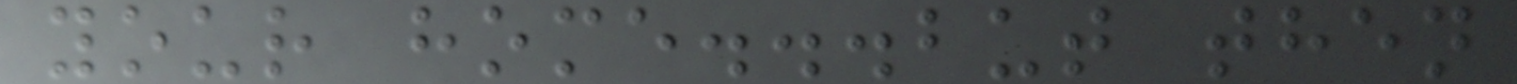your home...but then
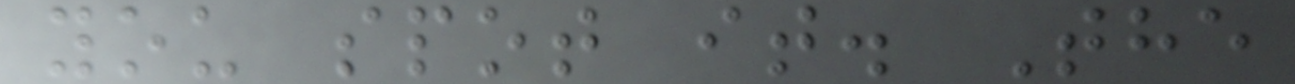you spot it. The
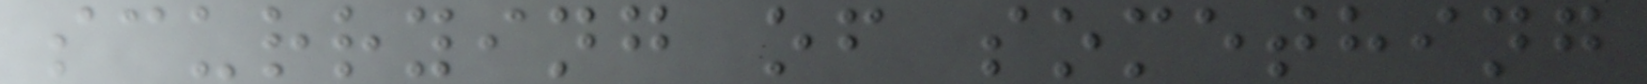scurrying of something
